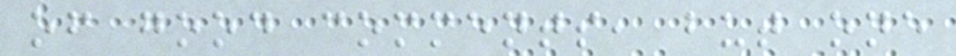of good comments, but one
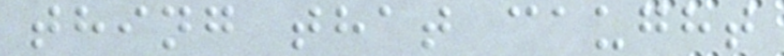thing that caught
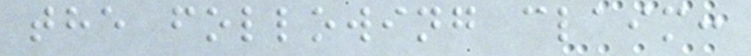the following claim:
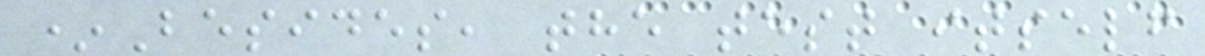*Besides, the test itself
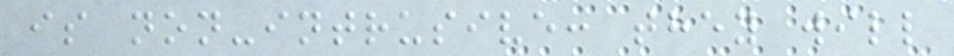is non-intrusive: they will
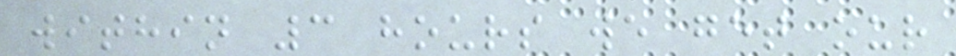within 3 hours we get our
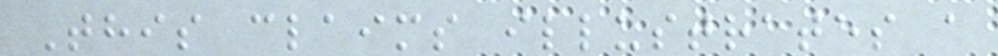This claims illustrates a
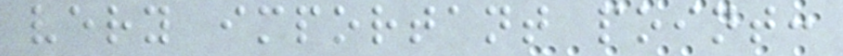very important point:
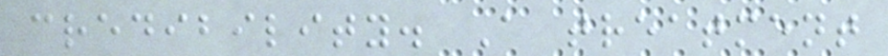credibility. A treatment
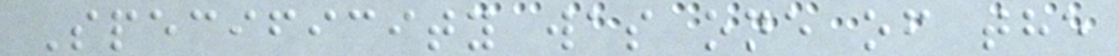Specificity was one of the
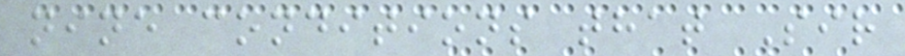nine conditions that Sir
